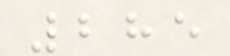285
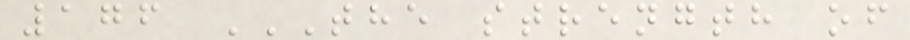176 THE STRENGTH OF
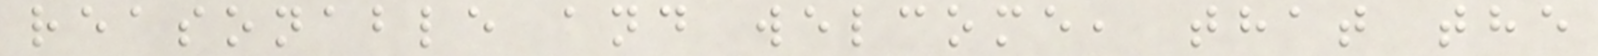reasonable and welcome, that the
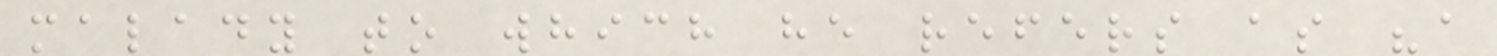malady to which he refers as "a
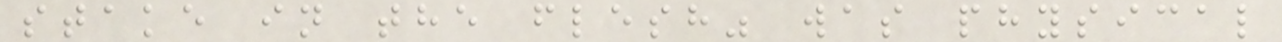stake in the flesh" was physical
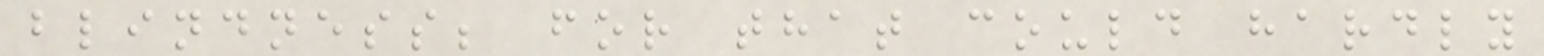blindness; for that could hardly
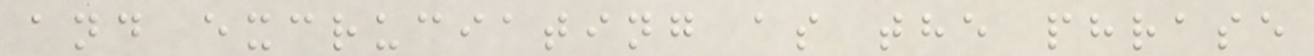and excruciating as the phrase
